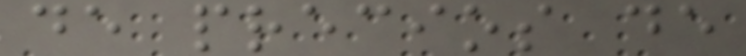de precios de
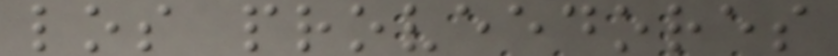los proveedores
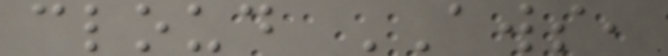cloud AWS,
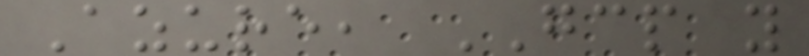Azure, GCP y
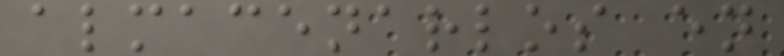almacenarlos en
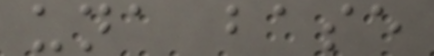una base
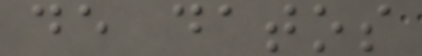de datos
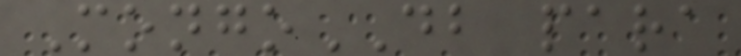MongoDB para
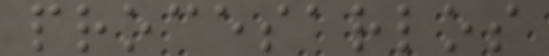procesarlos
